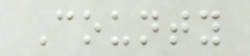County
